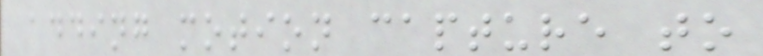adding motion capture to
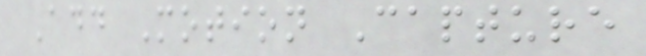Add Motion Capture
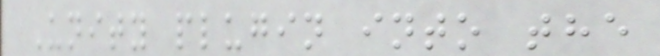Unity plugin into the
